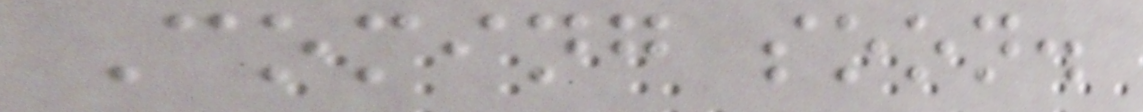Coming soon.
